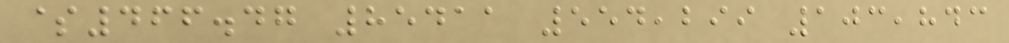$466.47 85411 554,299 103,843
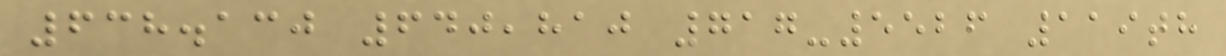638.130 640,810 717-5526 119th
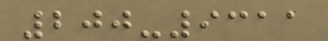200-9311
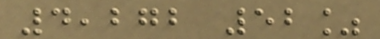4,272 52%
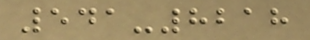541-8218
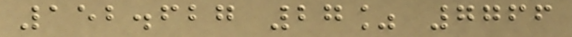152.627 27% 7766
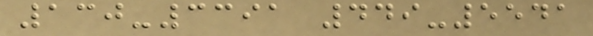130-3391 449-5541
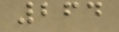264
